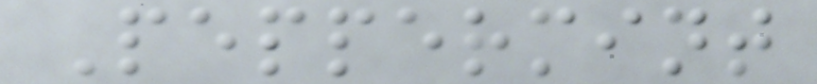Peppermint
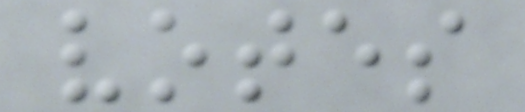votes
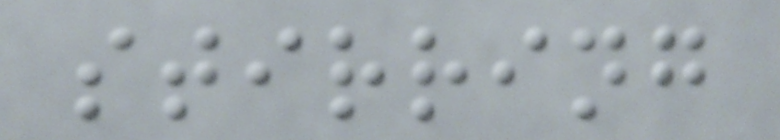stirring
